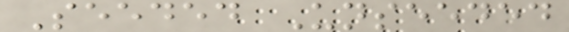Seeded Unseeded
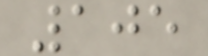105
